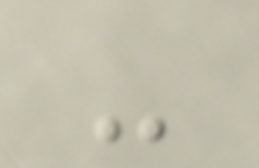-
